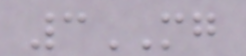3MG
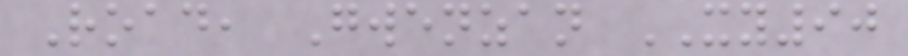Road, Gwenzan XY90
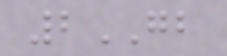2GB
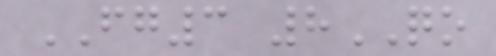FG3 8QO
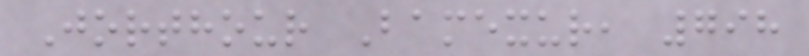Jorthour Bamexur, 798
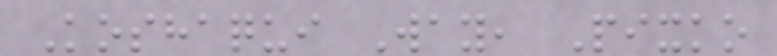Koshaqui Way, Pixko
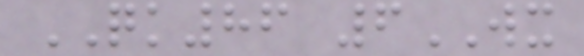QK86 6WX
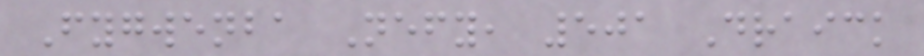Fygwenba Nefy, 501 Draick
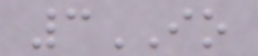3IO
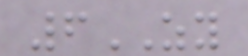6ZY
